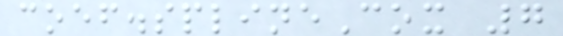coef.splineCox 7
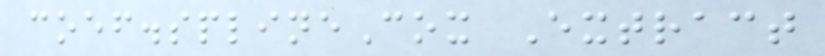coef.splineCox Extract
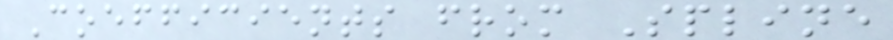Coefficients from Spline
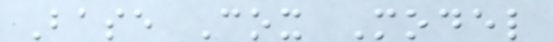Base Cox Model
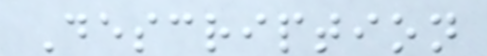Description
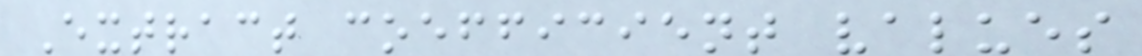Extract coefficient values
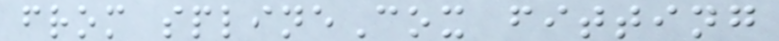from splineCox fitting
